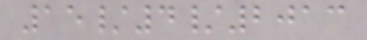15/4/2013
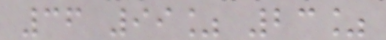36 99% 23%
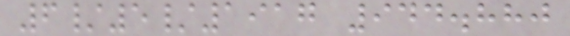6/5/1917 944.880
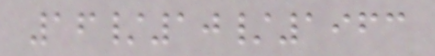16/10/1963
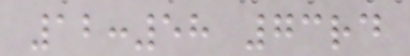12:58 73rd
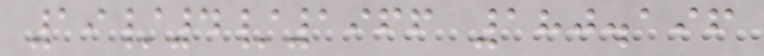19/4/1966 180.196
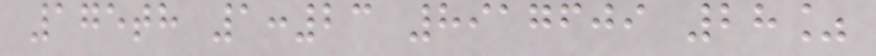175th 1:23 8917609 28%
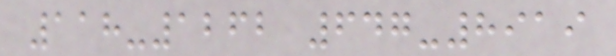118-1262 647-8919
